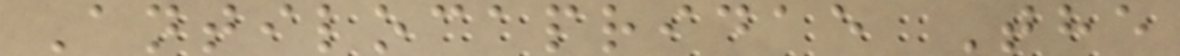Antilocapridae The
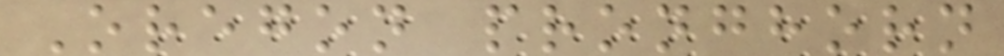Oregon pronghorn
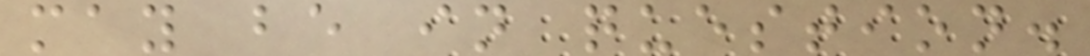may be in question.
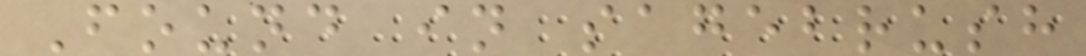Found in sagebrush
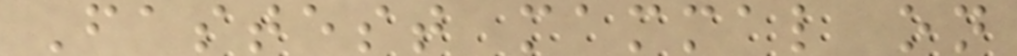Fastest mammal on
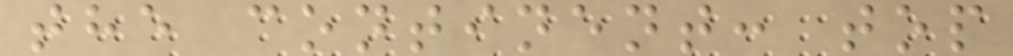the continent: top
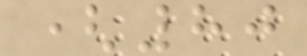(80
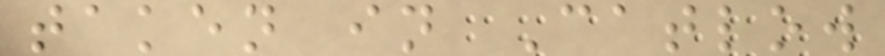taken in Catlow
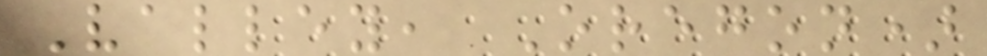Valley, Oregon)
